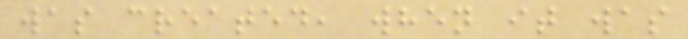was created, when it was
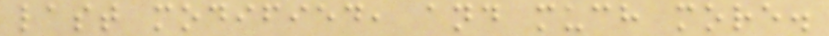last modified, and much more.
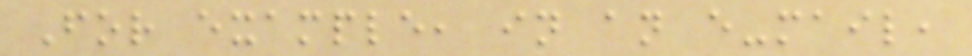For example, in an e-mail,
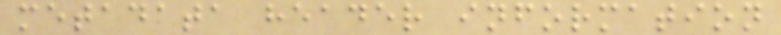metadata header information
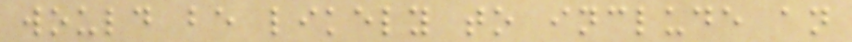would be likely to include an
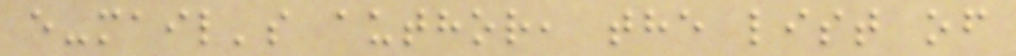e-mail's author, the list of
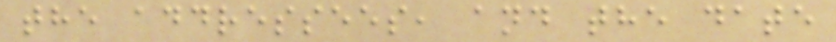the addressees, and the date
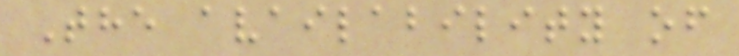The availability of
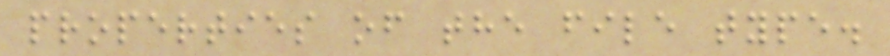properties of the file type.
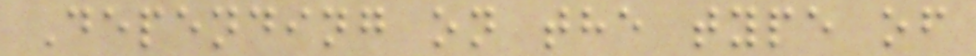Depending on the type of
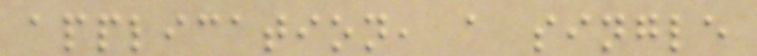application, a single
